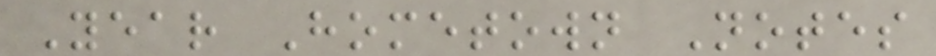Year Hometown Notes
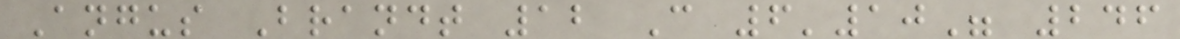Angus Brandt 12 C 6'10" 246
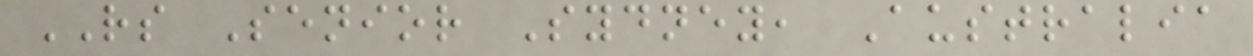RS Senior Sydney, Australia
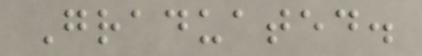Graduated.
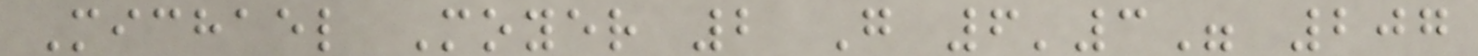Michael Moyer 2 G 6'3" 207
